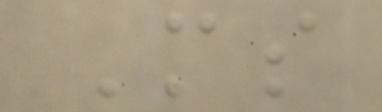Ms
